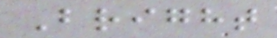Bright
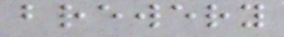brewery
